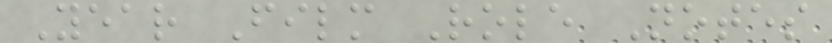Year Film Role Notes
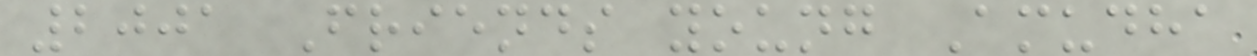2001 Friends young Amudha
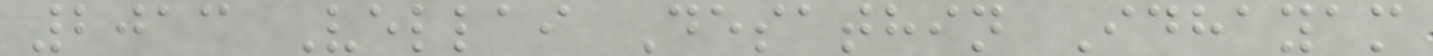2013 Vellai Desathin Idhayam
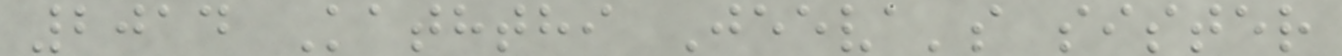2014 Kaththi Jeeva's sister
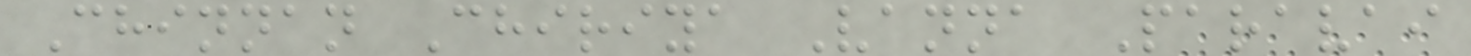Chinnan Chiriya Vanna Paravai
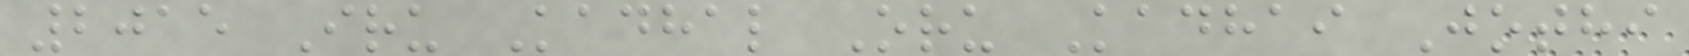2015 Iru Kadhal Oru Kadhai Jothi
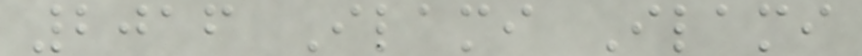2016 Ilami Ilami
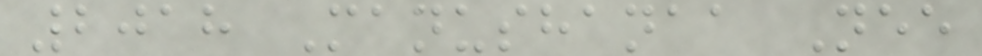2018 Manushanaa Nee
